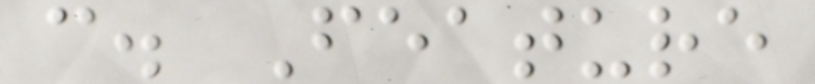c. Feature
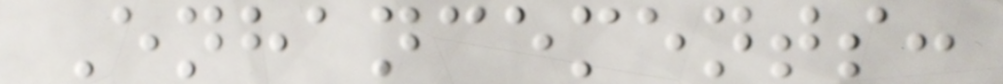Enhancements:
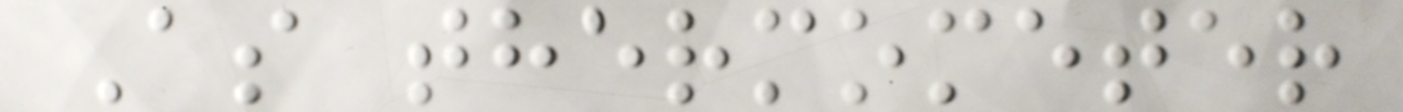As thermometer
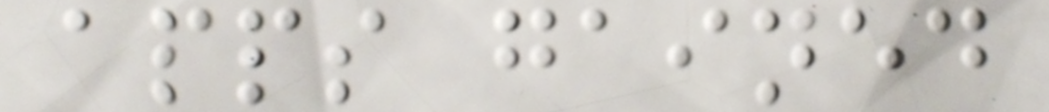apps gained
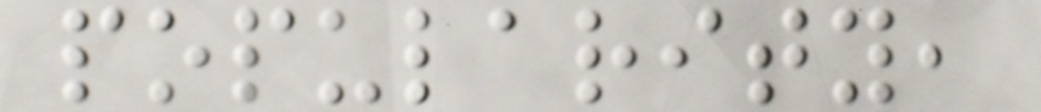popularity,
